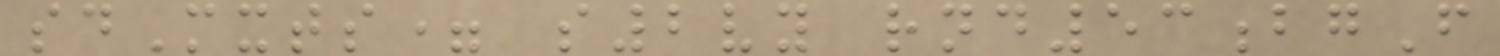sdMxts= s2vy rnd53bgF
